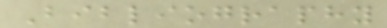Bibliography
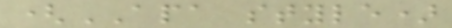(APA style)
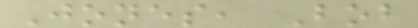Jones, Bob
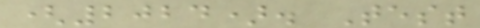(2024). Test
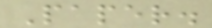Paper.
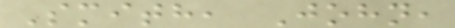Smith, John,
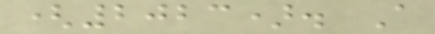(2023). A
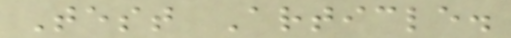Test Article.
